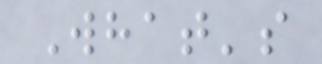What's
